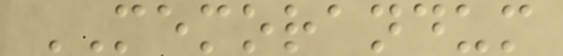MEMORANDUM
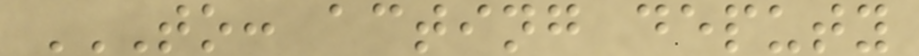TO: ACTING DEPUTY
